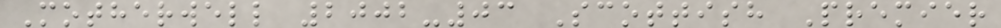Motherwell 2002-03 Scottish Premier
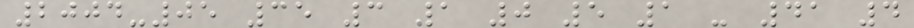2004-05 35 3 1 0 5 1 - 41 4
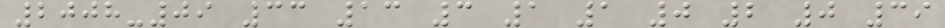2008-09 33 13 3 1 1 0 2 0 39
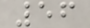56
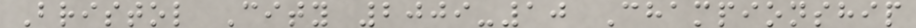Bristol City 2009-10 Championship
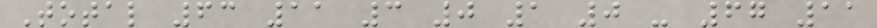Total 63 11 3 0 1 0 - 67 11
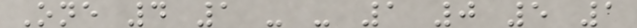One 4 1 - - 1 0 5 1
